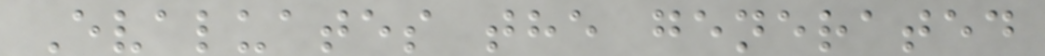Evaluates the generated
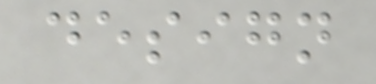design
